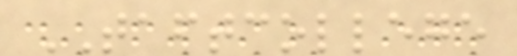TAFTCOLLEGE
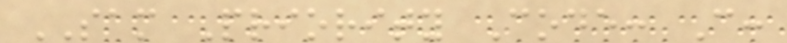SAM Priority Code: C:
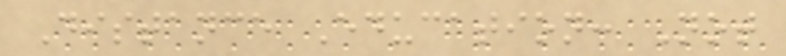Distance Education: Not
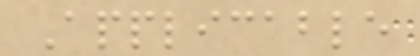Applicable
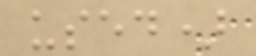used)
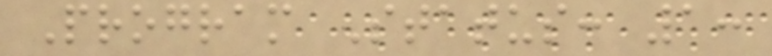Program Status: 1:
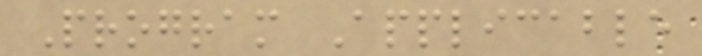Program Applicable
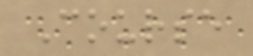Course
